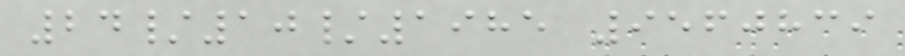24/10/1985 9560839
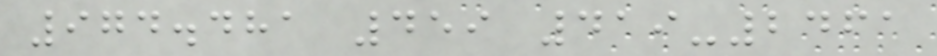974.481 459 419-2461
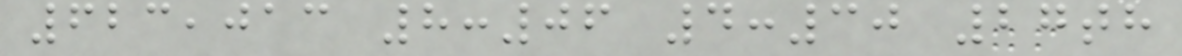623,013 8:06 4:30 27th
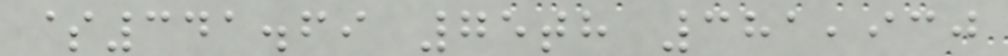$341.69 75th 381,930
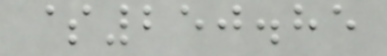$250.85
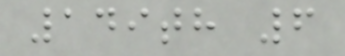149th 6
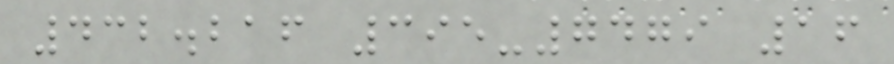432.216 395-7479 16
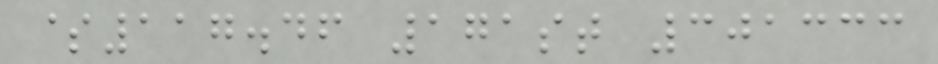$117.46 171st 301333
